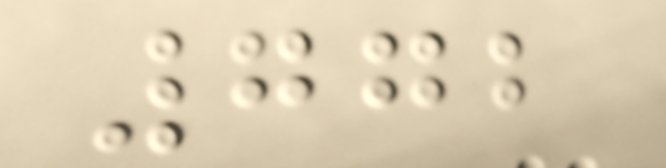772
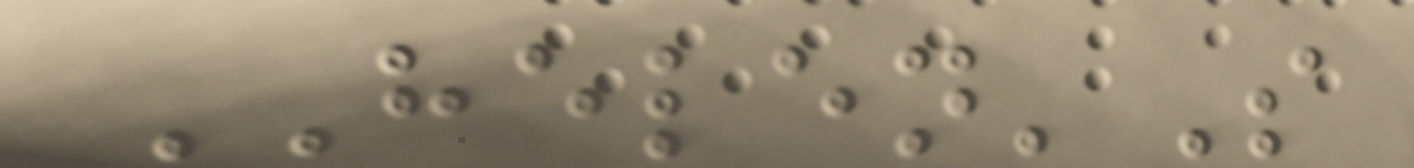HELEN'S
